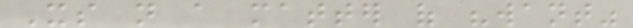Its not a matter of "want"
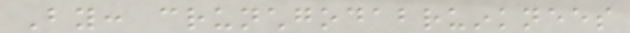By: crunchgodabruinknees
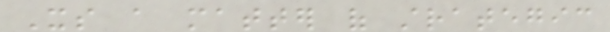Its a matter of strategic
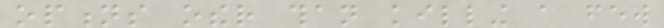options other than killing a few
